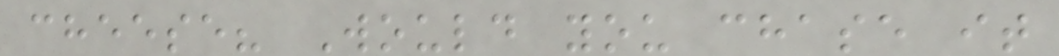cheese? Would you chase it
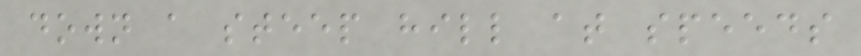down a steep hill at speeds
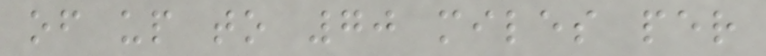of up to 70 miles per
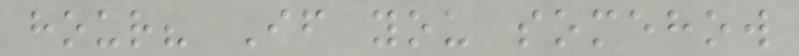hour? If you somehow
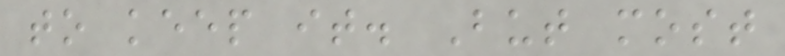to keep it. But most
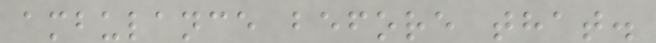ambulance before that.
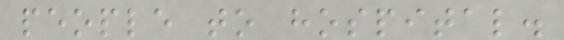people to hospital.
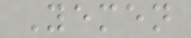Yemen
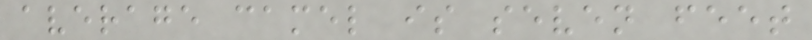average camel is seven feet
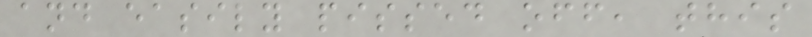and easily pissed off, this
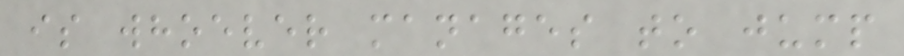is whoever manages to jump
